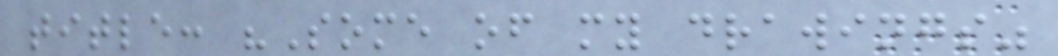title: "Some of my drawings"
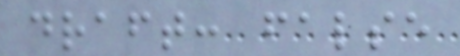draft: false
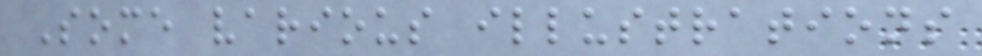Some various illustrations
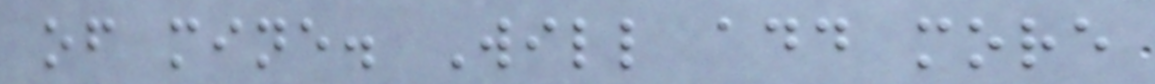of mine. Will add more
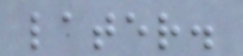later.
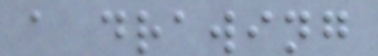a drawing
